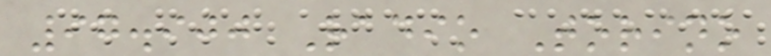97.900 Radio Torino
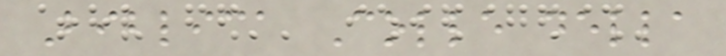Biblica Colle della
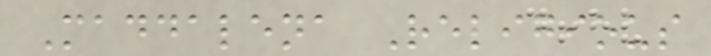Maddalena Religious
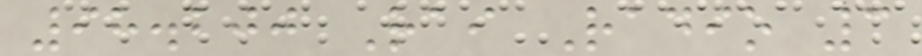98.200 Rai Radio 3
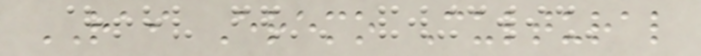RAI Eremo Cultural
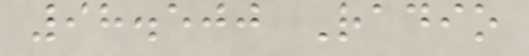98.500 Radio
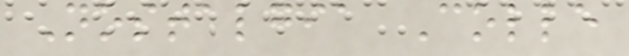Nostalgia Colle
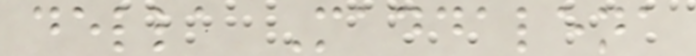della Maddalena
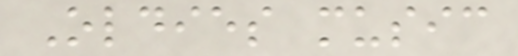Oldies music
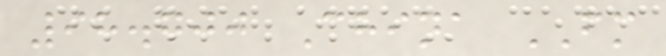98.700 China FM
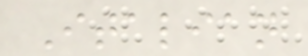Italian
